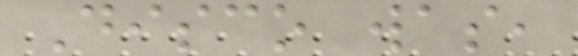Disco was,
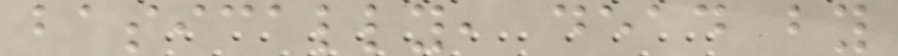basically, dead by
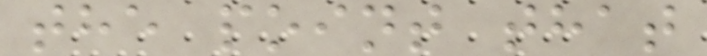the point that
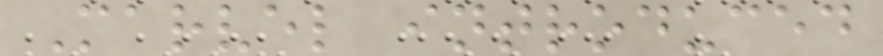Marvel introduced
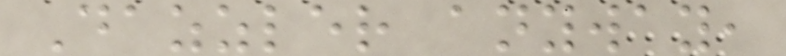Dazzler anyway,
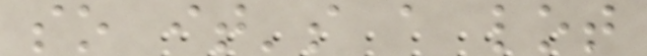so it's a lot
